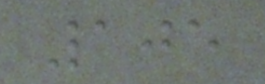105
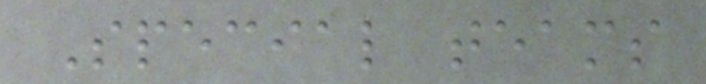Special teams
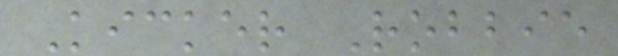Kicker Robbie
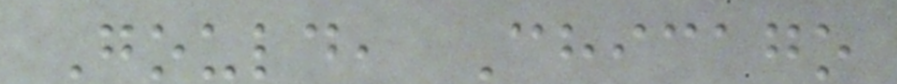Gould, Chicago
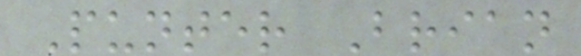Punter Brian
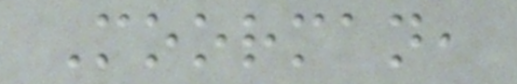Moorman,
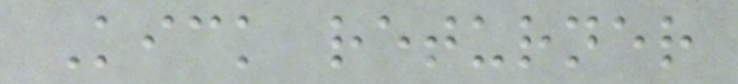Kick returner
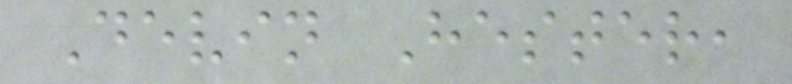Devin Hester,
